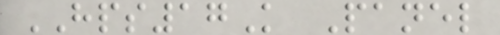HPS17K Panel
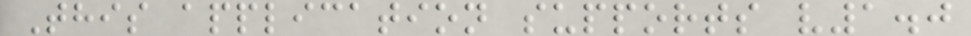This application supports v1.0
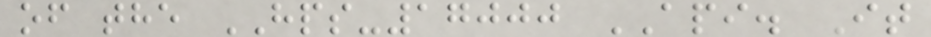of the HPS-17000 API. It
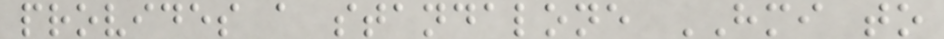provides a standalone HMI to
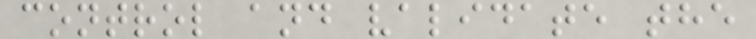control and validate the
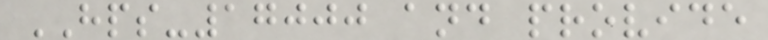HPS-17000 and provide
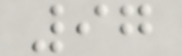97
